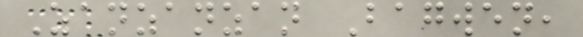Zanzanzan Bagwen,
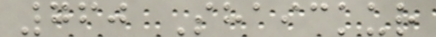760 Shaickur
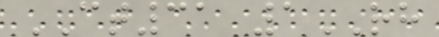CT31 1RH
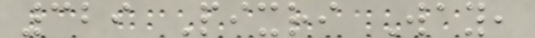329 Pixri Way,
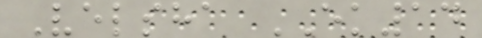Velsha EK14
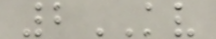2KV
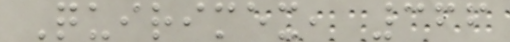Quirimex, 366
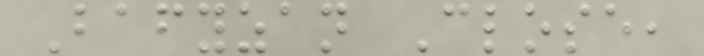Bafyzan Close,
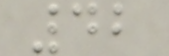42
